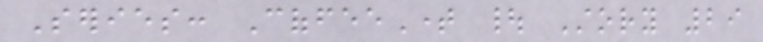Series: CoffeeTime | Story 29
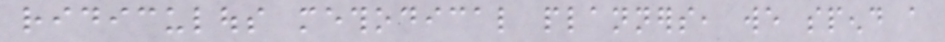ridiculous methodical planners, we spend a
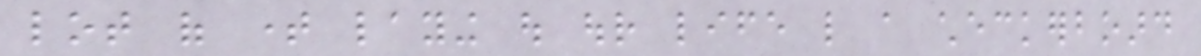lot of time laying out our life like a checkerboard
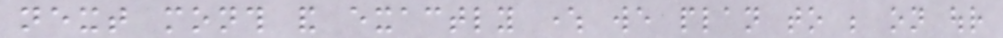next month and exactly where we plan to be on our
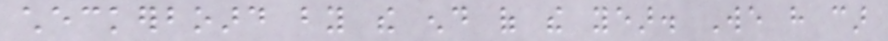checkerboard by the end of the year. We have car
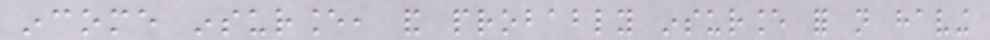income insurance, and probably insurance for not having
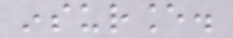insurance.
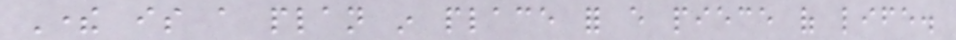There is a plan in place for every piece of life.
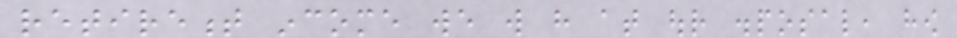retirement income we will have at our disposal, how
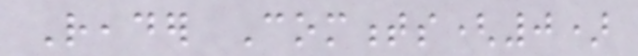Reader Comments(0)
